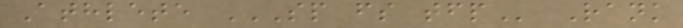Athlete SP FS TFP Rank
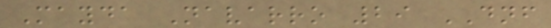Mayda Navarro 29 DNF
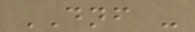DNF -
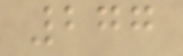277
